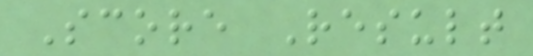Score Result
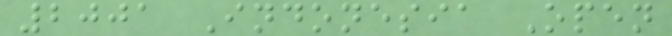2001 Indonesia Open
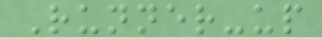Runner-up
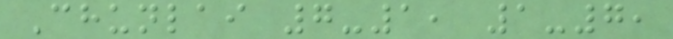Chunlai 7-1, 1-7,
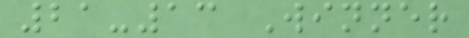21-13 Winner
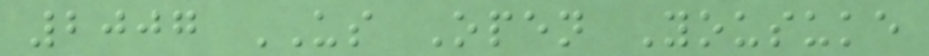2007 US Open Yousuke
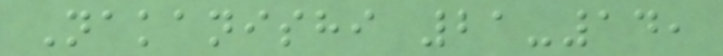Nakanishi 21-14,
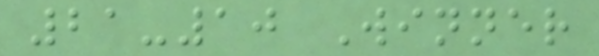21-10 Winner
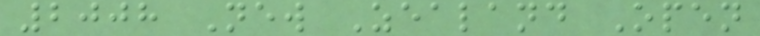2008 New Zealand Open
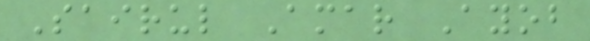Sairul Amar Ayob
